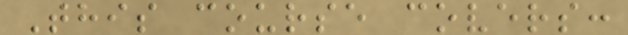This course covers:
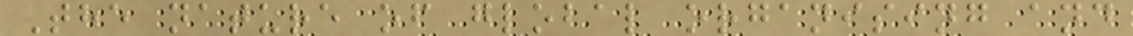The nature of global organising and
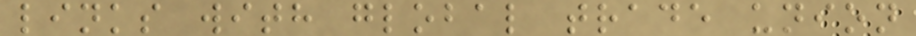links with global trade union
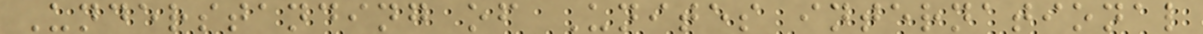Understanding of Unites international
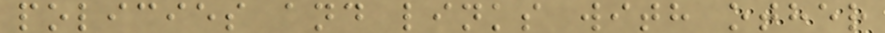policies and links with other
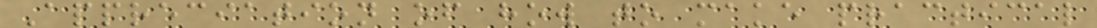Appreciation of how to make practical
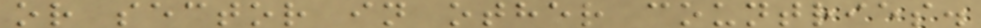or sector in other countries.
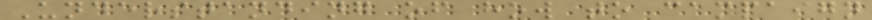Understanding of how to campaign
